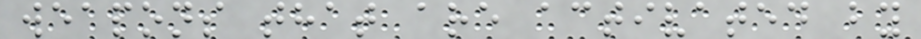weapons that are activated by
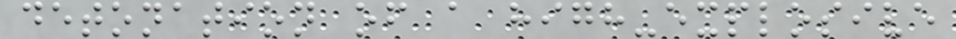detonation of a high-explosive
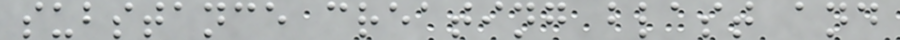substance creating blast and
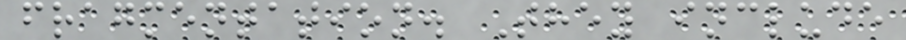fragmentation. They include
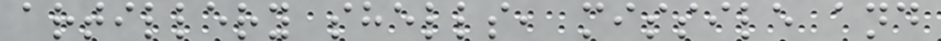artillery shells, missile and
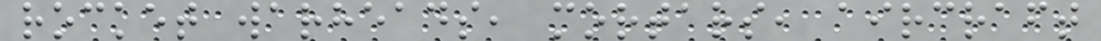rocket warheads, mortars, aircraft
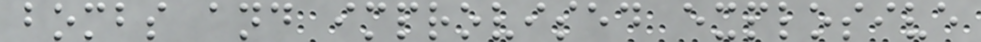bombs and improvised explosive
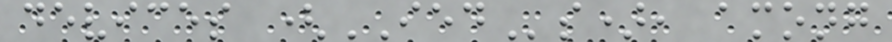devices (IEDs), among
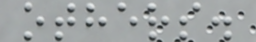others.
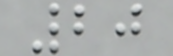20
